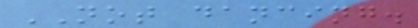NOT dancing.
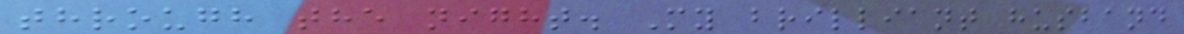through the night. My brilliant husband
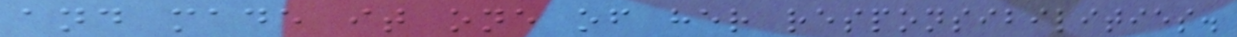and made it one of her responsibilities.
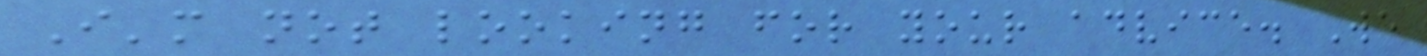I'm not looking for your advice. We
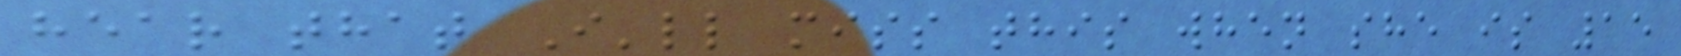hear that I'll miss this when she is 15
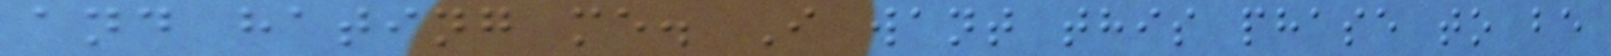and hating me. I want this phase to be
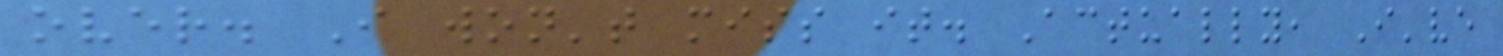over. I won't miss it. Actually, I've
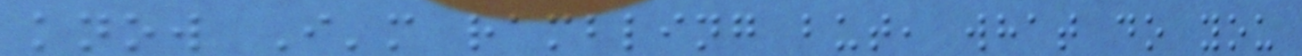know I'm rambling but, what do you
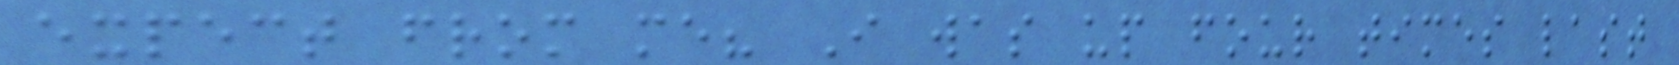expect from me? I was up four times last
